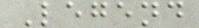Legend
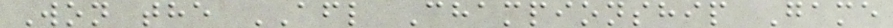Won the AFL Championship Game
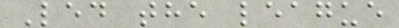Led the league
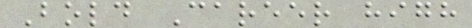Bold Career high
